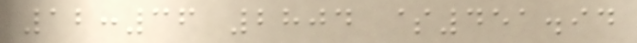12:36 2804 $451.94
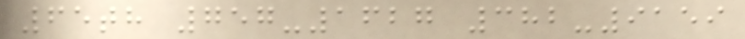65th 757-1627 382-9159
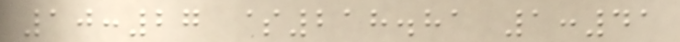10:27 $218.81 1:41
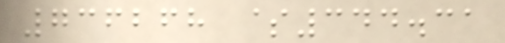736268 $344.31
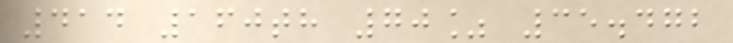414 160th 70% 35.472
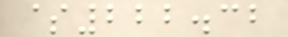$222.32
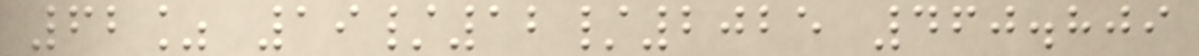62% 19/12/2025 460.809
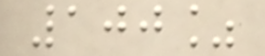100%
